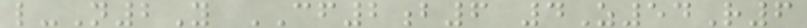l-N2Y CF2b6 4Z54R6
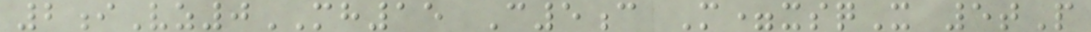2iVz0MH15 C5c M=xsqX 5tP
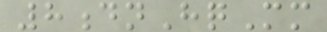8dnHqMm
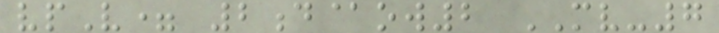vpV= 2d@ow2 MV-7
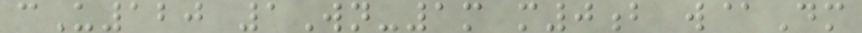cU120 1Wn-1m m0b w@Dm
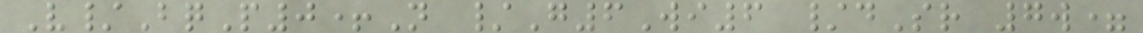V/BqP0+N /G6Wi6 /dSr 7w=
